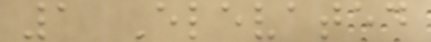1 Elevated
